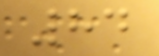84
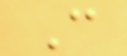C
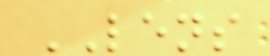LENS
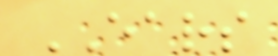EARS
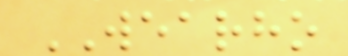WEARHO
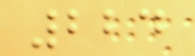224
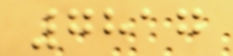7817
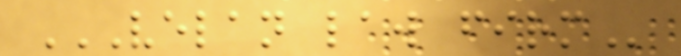VELAN LAW FIRM
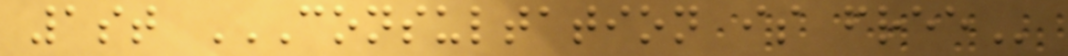1st CONSULTATION IS FREE
